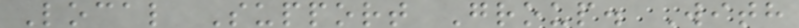Local Support Group. With
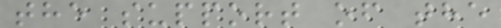the support of the
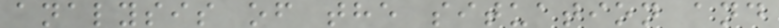analysis of the situation and
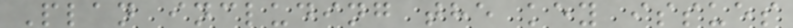Plan including the key issues
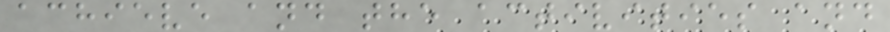achieve and the activities and
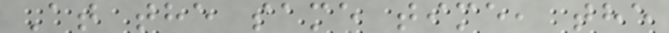At the same time, the
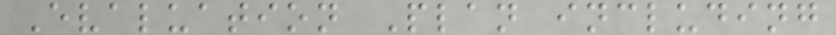Evaluation Plan including
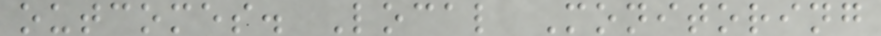outcomes. Local Monitoring
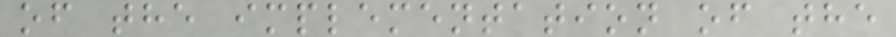of the implementation of the
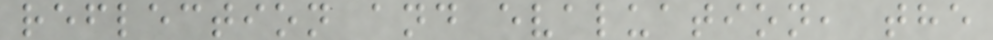reflection and evaluation, the
